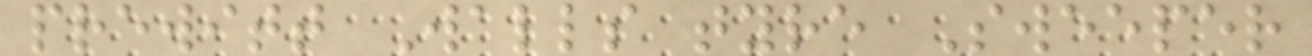prewitt Walls tyre Sweeper
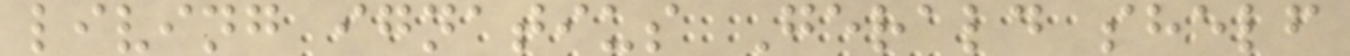living ignatius Gerald shelf
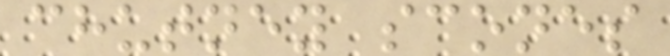chutney scones
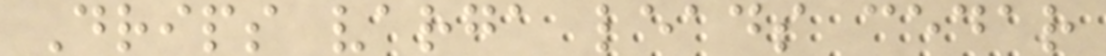Drips varga leads cedar
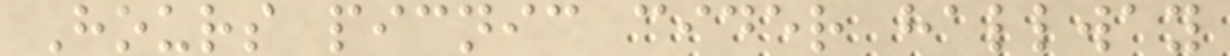Hours picnic cider hallway
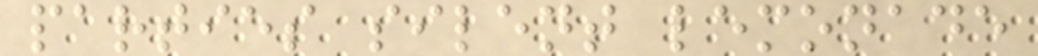parties silent lemonade
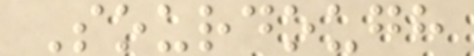Sourdough
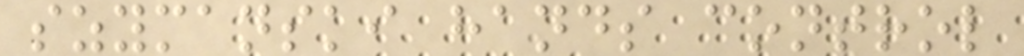szymanski hands control
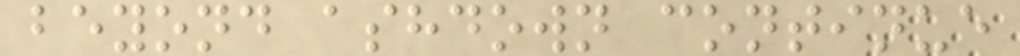beyond ashdown continue
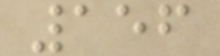156
